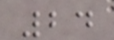24
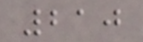210
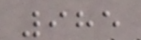985
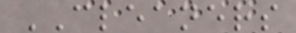CLEANERS
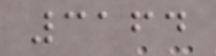3164
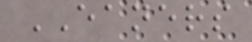EANERS
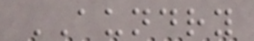AUNDRY
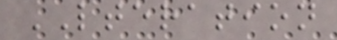LTERATION
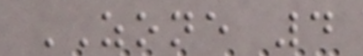ZONE 4
